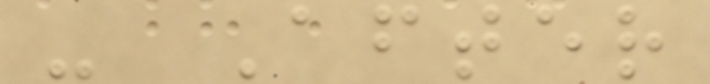- After
